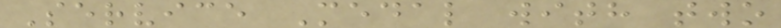Service Medal with two
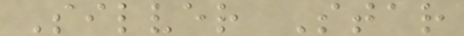Silver Star
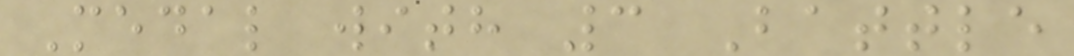Medal with 3 Battle
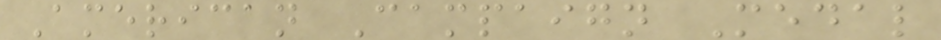American Campaign Medal
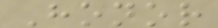Honor
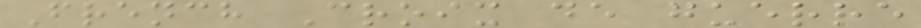French Croix de guerre
